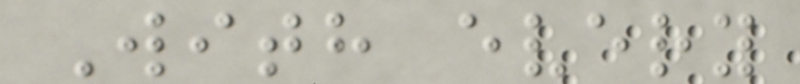With every
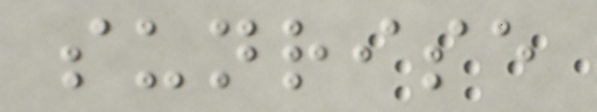sunrise
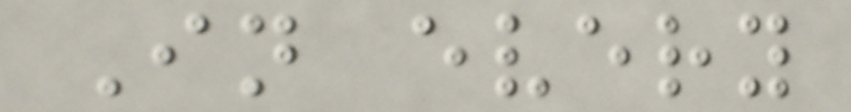In every
